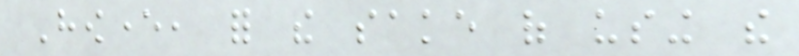However, for the sake of using the
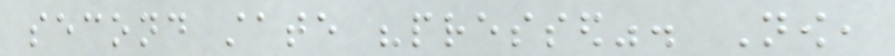second state "pressed". Now,
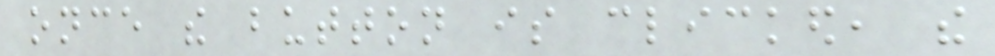once the button is clicked, the
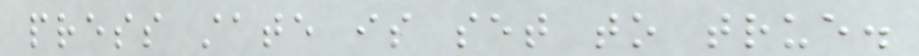press state is set to true.
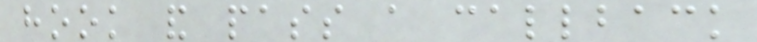hook and pass a callback
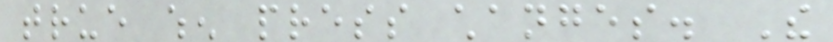true when press changes. The
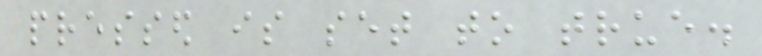pressed is set to true.
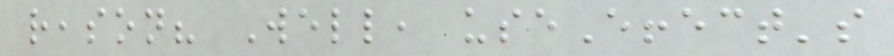reason? Well, useEffect's
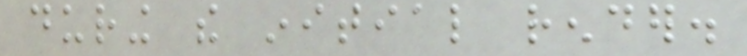during the initial render.
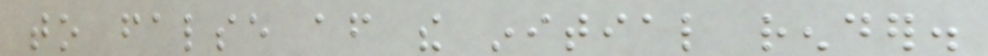to false after the initial render.
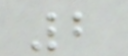2
